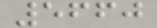5660
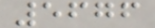5676
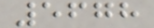5678
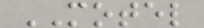MOTEL
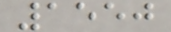1550
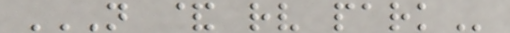N & RV PARK
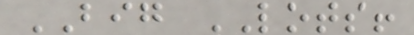BIG LOTS!
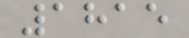1815
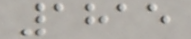1815
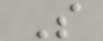S
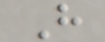H
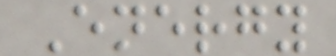Energy
